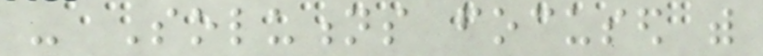- Solutions focused with
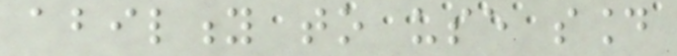ability to use sound
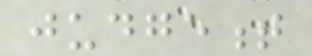judgement
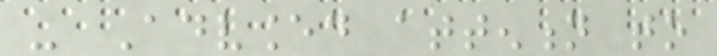- Advanced attention to
